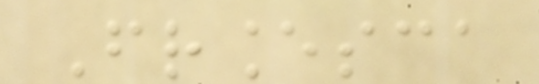Francesca
